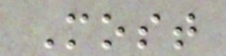Most
